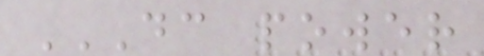DC POWER
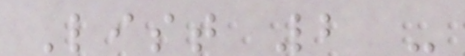List 2 -
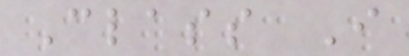Class I
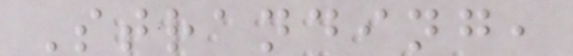Stranding,
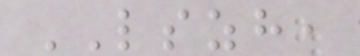LSZH,
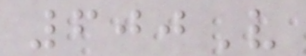600V
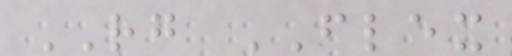RG FLEX
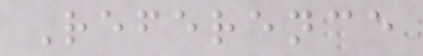Reference
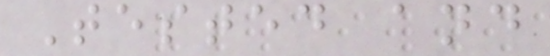Tested and
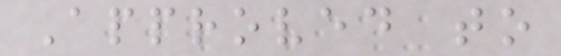Approved to
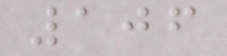106
